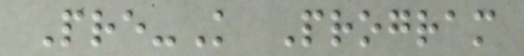Pre-K Program
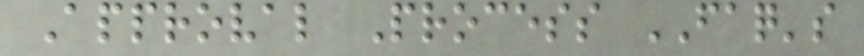Approval Process FAQ's
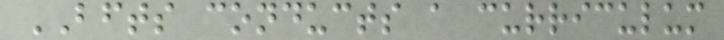BFTS conducts a curriculum
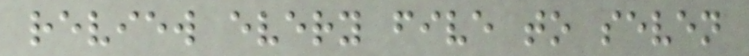review every five to seven
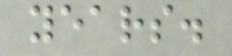years.
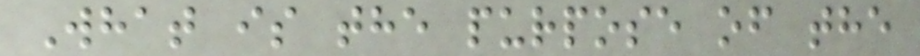What is the purpose of the
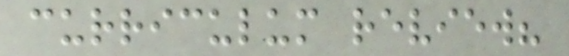curriculum review?
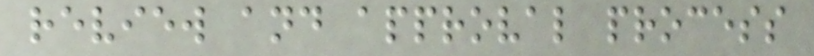review and approval process
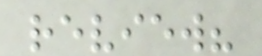review?
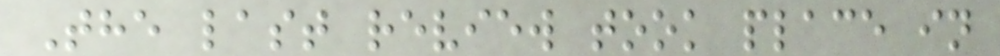The last review took place in
